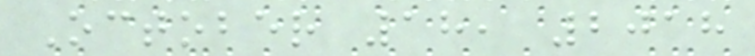October 18, 2018
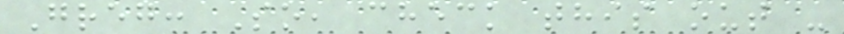Greg: So, check this out -
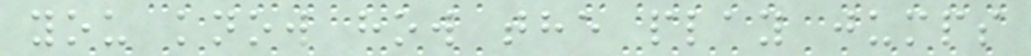you know how the play jumps
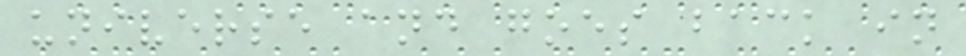universe and goes back in
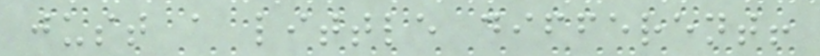just a little different!
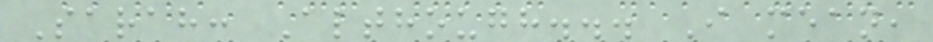Sarah: Although... I mean,
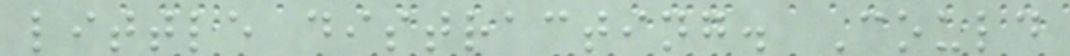little distracting. Could
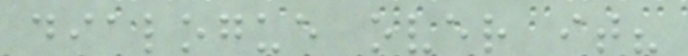dialogue over it?
